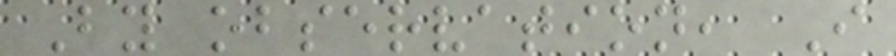By observation, I
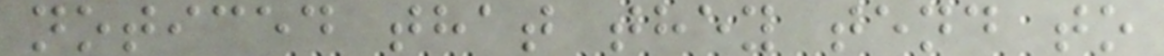noticed that they tend to
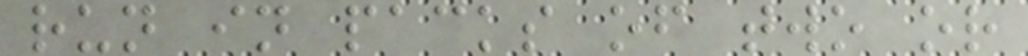run in packs of two or
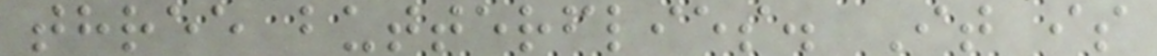three butterflies. It is
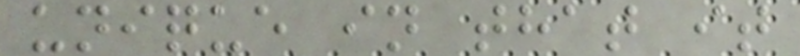unique in that it
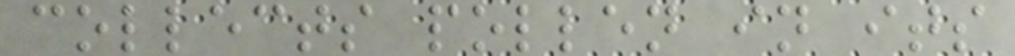collects pollen in its
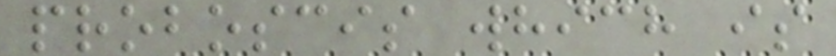proboscis which is
